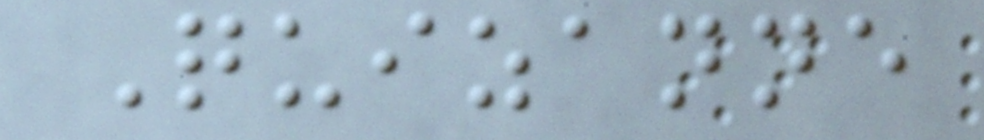Quizanne
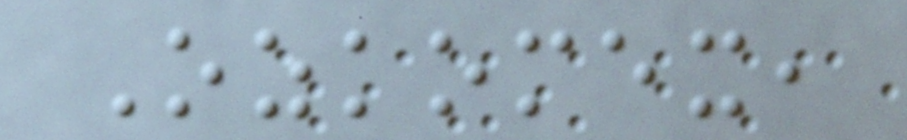Ozkomex,
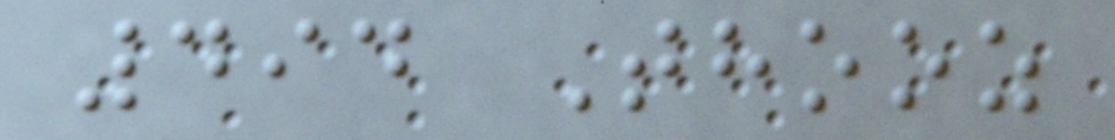494 Thooz
